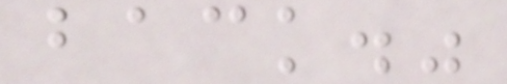back."
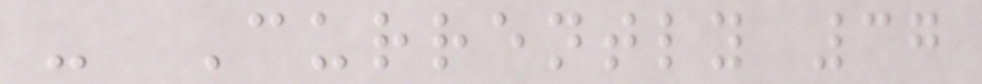- Currently 37
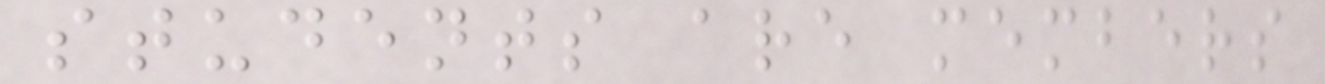students are members
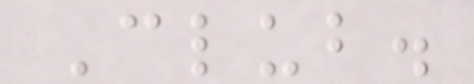Club.
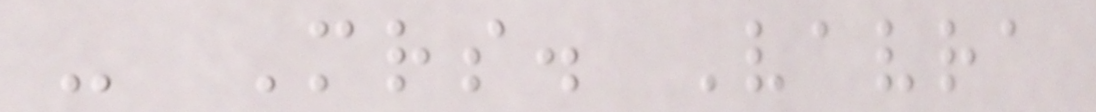- Mrs. Vavra
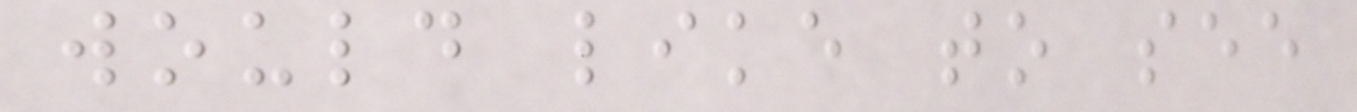would like to see
